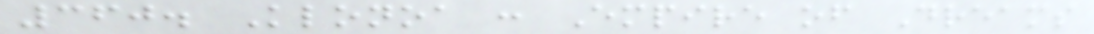360. Klonoa : Empire of Dreams
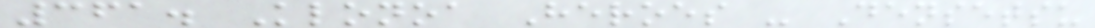361. Klonoa Heroes - Densetsu
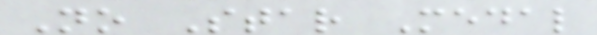No Star Medal
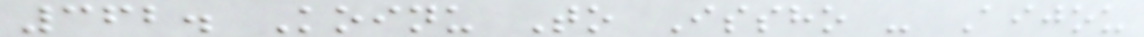362. Koinu To Issho - Aijou
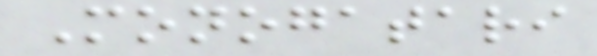Monogatari
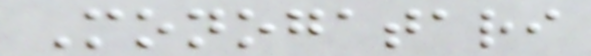Monogatari
